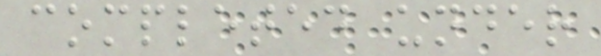completed under
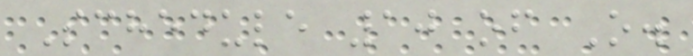Schedule 10 of O.
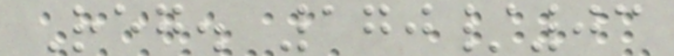Reg. 170/03
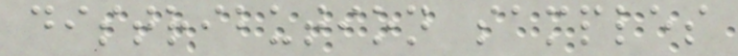distribution samples
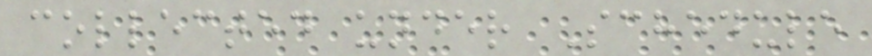collected under Schedule
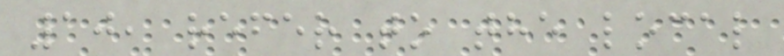10, refer to the local
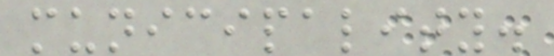municipality.
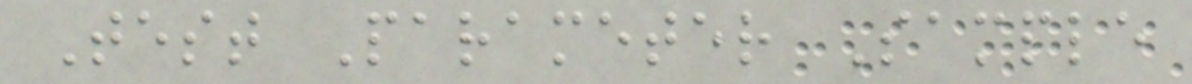Test Parameter Sample
